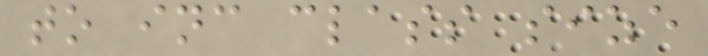to inc class size
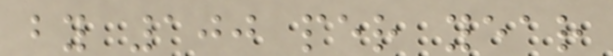by 100 per year
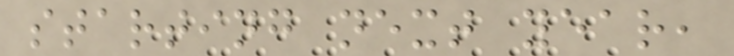starting next year,
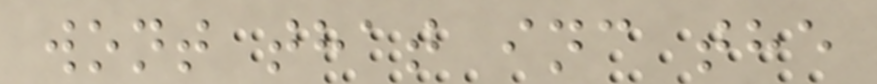wont that inc the
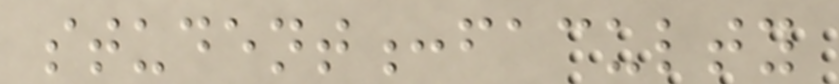student:faculty
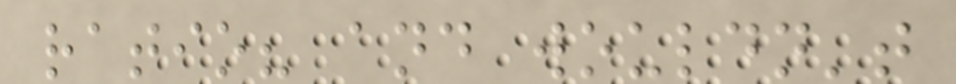ratio? and wouldn't
